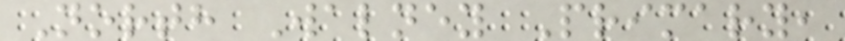North Walney Primary,
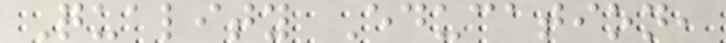Quality Education,
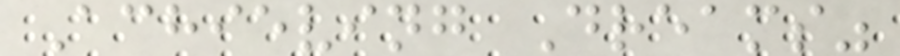Achieving Dreams"
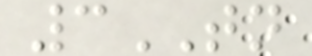3TN
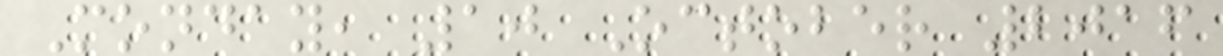Monday, 10 October 2016
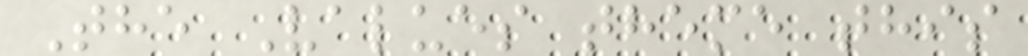The Values theme this
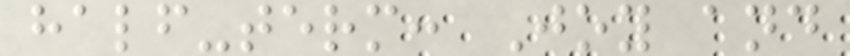half-term: Joy and
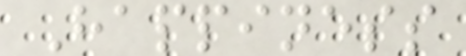Happiness
